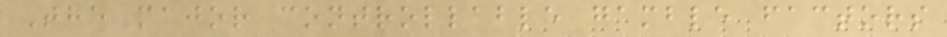The major controllable gamble factors
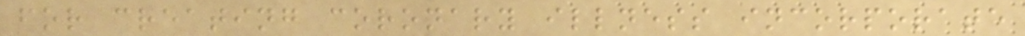for creating coronary illness incorporate
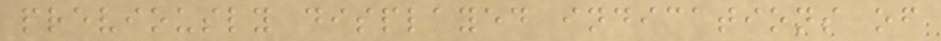previously displayed indications of
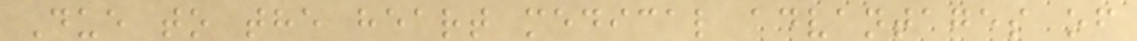Due to the heart medical advantages of
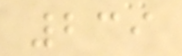239
